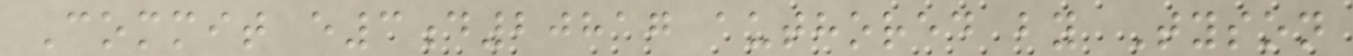Commit e3d20817 authored by Tyson
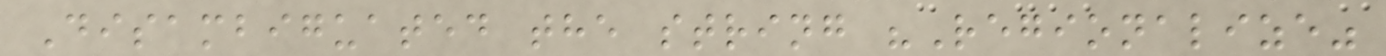Disambiguated the string "Regionalize"
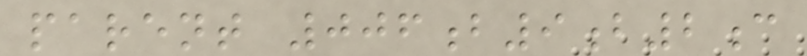parent 006b9b2c
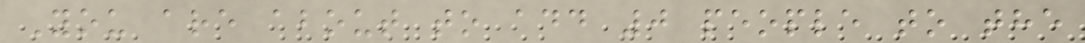You are about to add 0 people to the
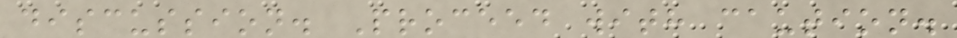discussion. Proceed with caution.
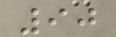90
